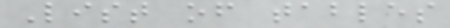List of tables
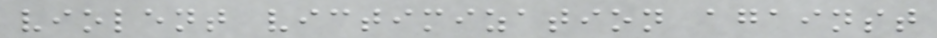violent victimization against
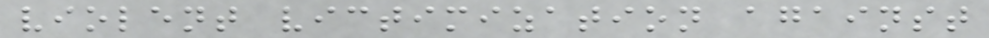violent victimization against
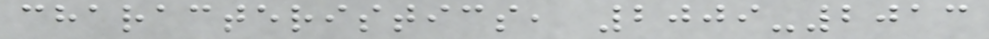characteristics, 2009-2013
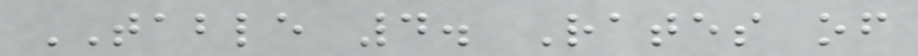TABLE 4. Rates of
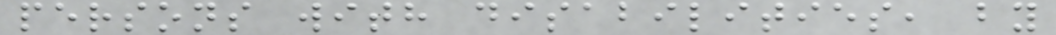persons with disabilities, by
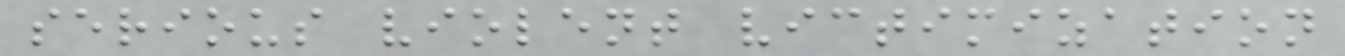serious violent victimization
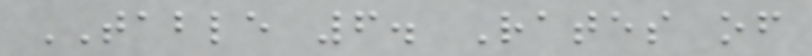TABLE 6. Rates of
